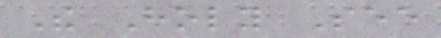The Holy See
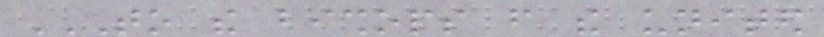TO THE BISHOPS FROM THE UNITED
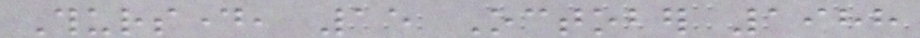Thursday, 15 October 1988
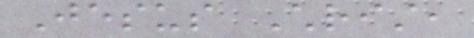Jesus Christ,
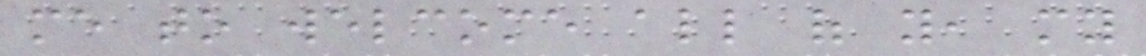me to welcome all of you, my
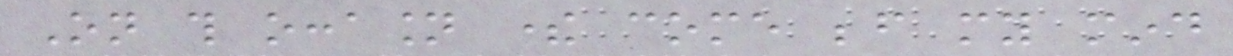On this occasion there come before my mind
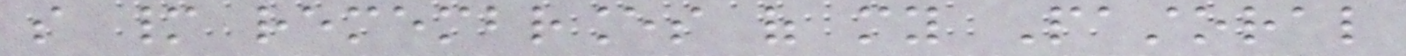so many remembrances of my Pastoral
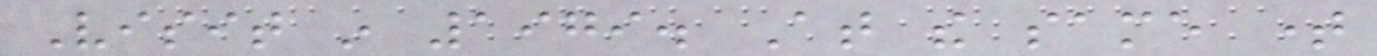Visit in 1979. At the same time
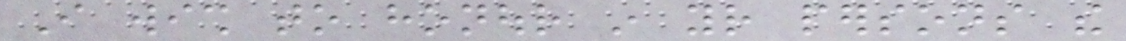I wish to honour in your persons the
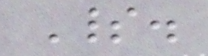Spirit.
